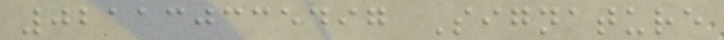021130335497 Signature
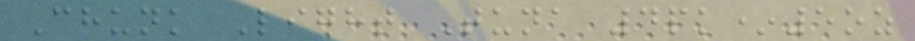Chunk Light Tuna 4pk*5oz
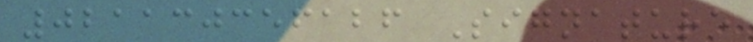021130356126 Signature
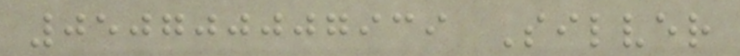050700007939 Silver
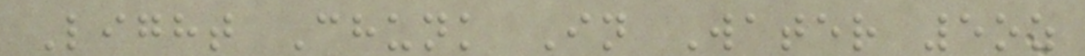Light Chunk In Water 5oz
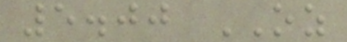5.00 OZ
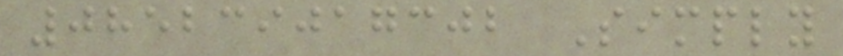085239017302 Simply
